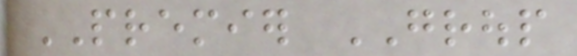PREMIER GROUP
